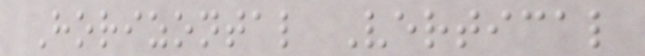Horizontal Vertical
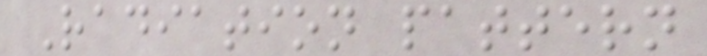Radiation pattern
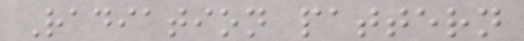Radiation pattern
